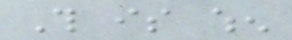This is when
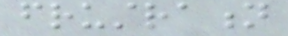frustration
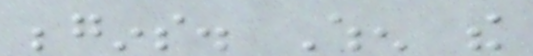begins. When the
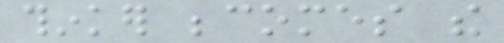thinker becomes the
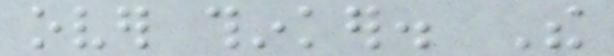over thinker. The
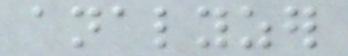analyzer
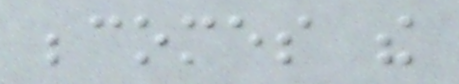becomes the
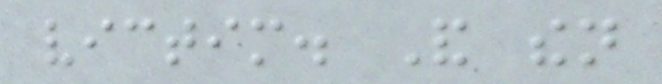victim. And then
